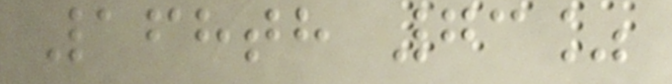168th 73%
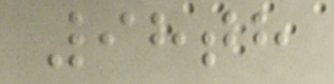98th
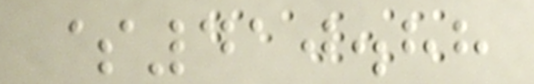$410.88
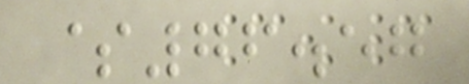$76.57
